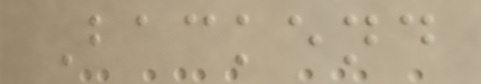Backend
